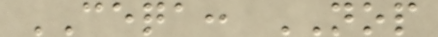CEQA: NOP
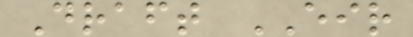Draft EIR
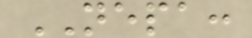NEPA:
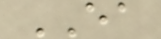EA
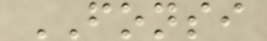FONSI
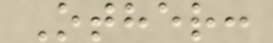Other:
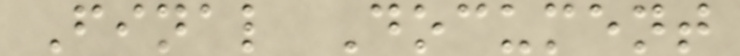Final Document
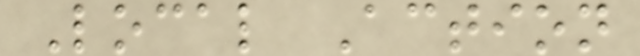Local Action
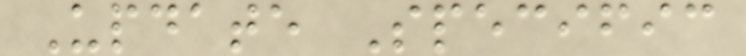Update Specific
